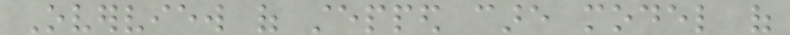Overview of stepped care model of
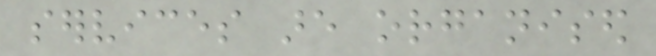services are organised
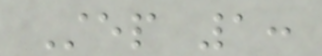Step 1:
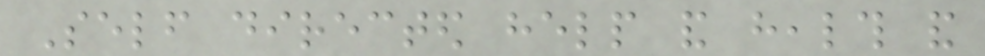Self directed help and health and
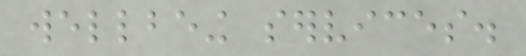wellbeing services.
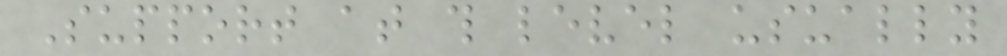Support at this level usually
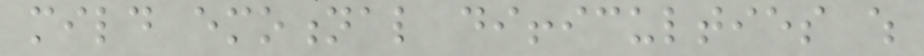mild emotional difficulties which
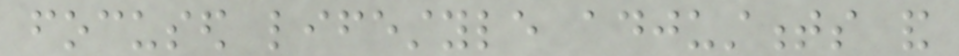focused lifestyle adjustments and
